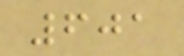601
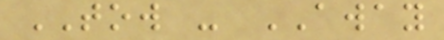TOW - AWAY
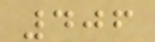406
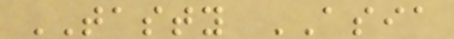TASTY ASIA
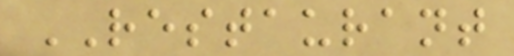RESTAURANT
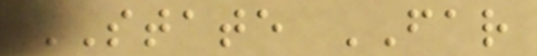STATE FAR
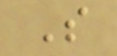S
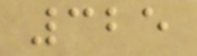325
